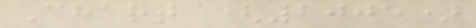Chart (2005)
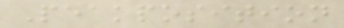Peakposition
